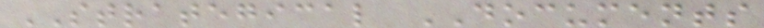STRATEGICAL DOCUMENTS
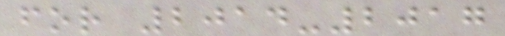for 2014-2017
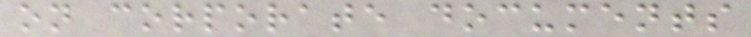on corporate documents
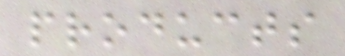products
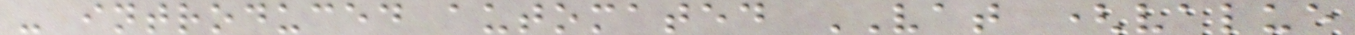- introduced automated VAT (value
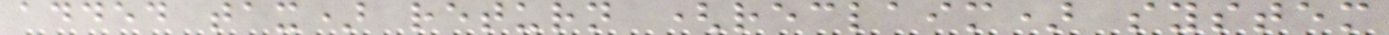added tax) return (reclaim) system
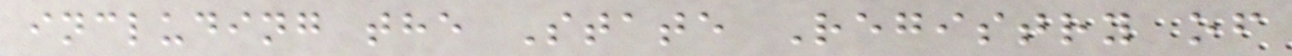including the State Registry of
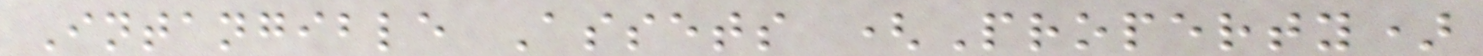Intangible Assets (Property)
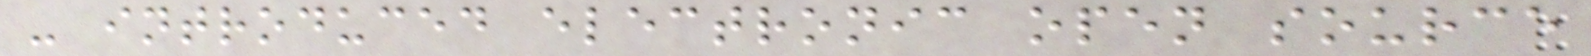- introduced electronic open source
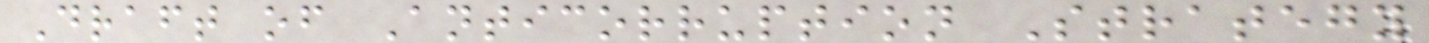Draft of Anticorruption Strategy
